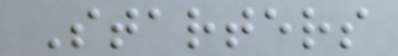Starters
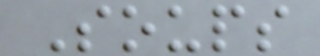Soups
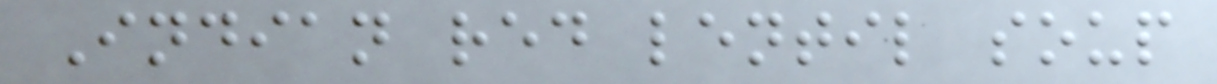Indian red lentil soup
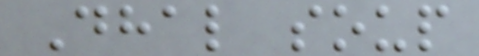Dhal soup
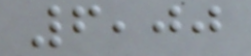6,00
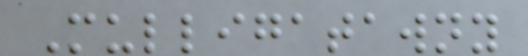Mulligatawny
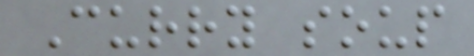Curry soup
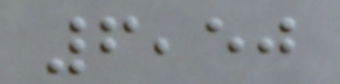6,50
